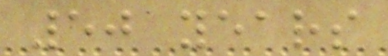50 years
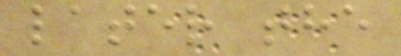later the
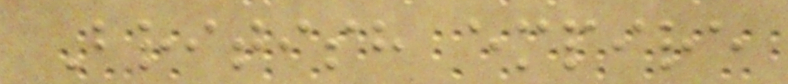British empire
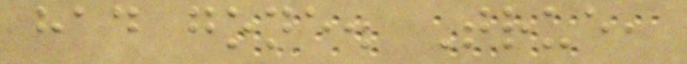had gone. True,
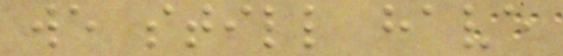we still have
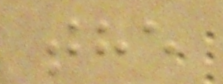the
